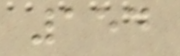154
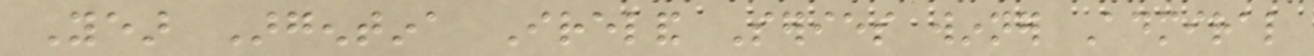Year Argentina Ireland Series winner Admiral
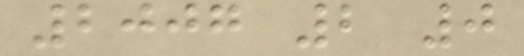2007 2 0
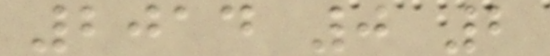2014 0 2
